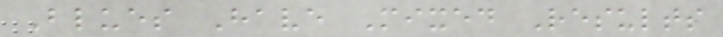Blues Have Mixed Results
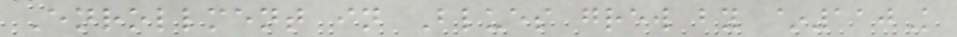Enrollment in Blues grew by ~110K
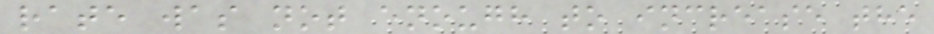rate was not enough to increase the
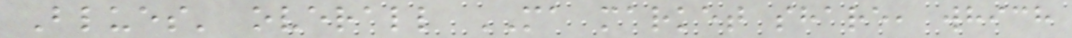Blues' overall MA market share, which
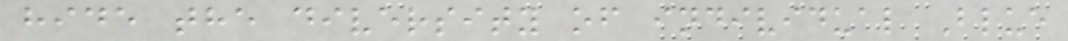hide the diversity of individual Blue
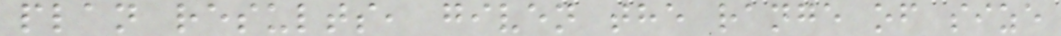plan results, given the range of size
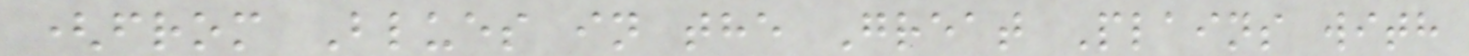(from Blues in the Great Plains with
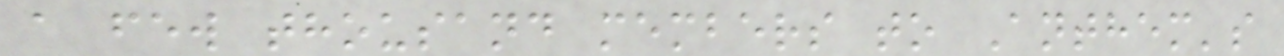a few thousand members to Anthem's
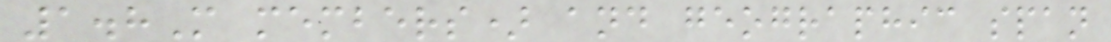1.8M members) and geographic span
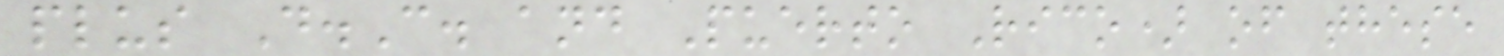plus D.C. and Puerto Rico) of these
